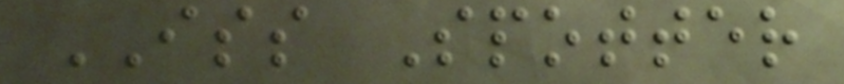ISS Spotter
